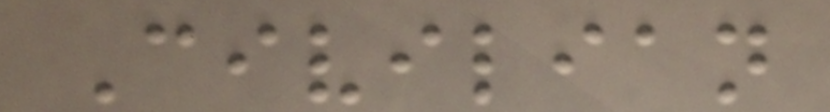Civilian
